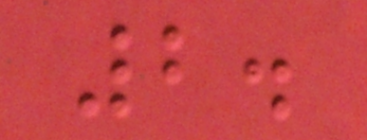2.
